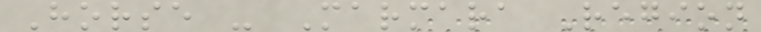Horse - Marmara Region
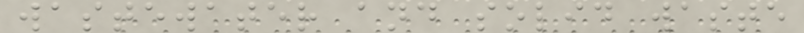wastewater and solid waste
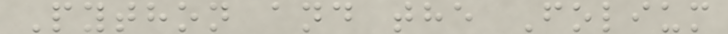Python and the Folium
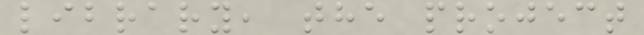library, the project
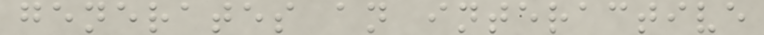generates an interactive
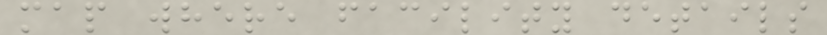map where facility details
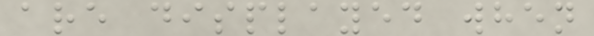are displayed when
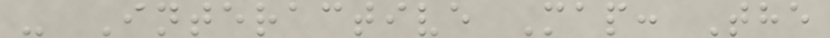- Interactive Map: The
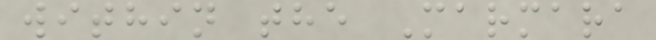within the Marmara
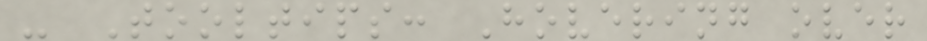- Tooltips: Hovering over
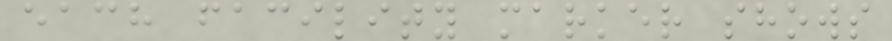each facility marker shows
